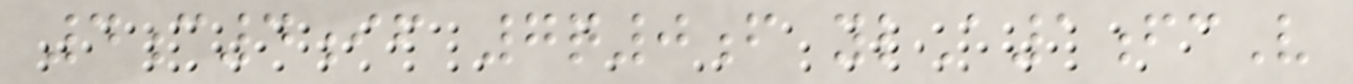4c4if 7q0f ylA1fcV
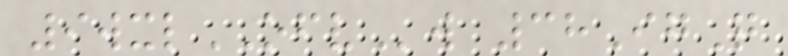9wxlOFVw 38IgQ
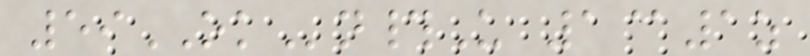59OKn#U 1@1z
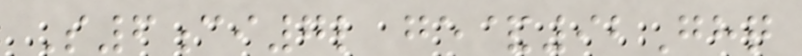S6ci7l ge&92Ghq
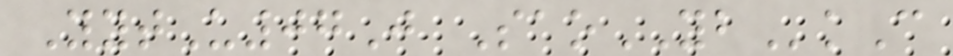YytU07J SaoYBkC
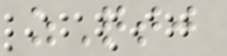zQtj
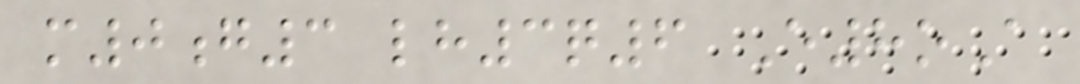m0g3 lh3q6 E8oA
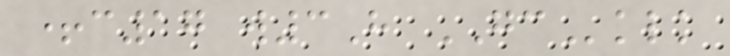+c17 w3H GCklk
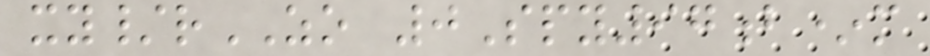xy/rZO 0Spy97b*m
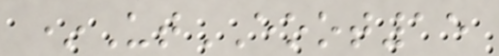*UtEOOT15
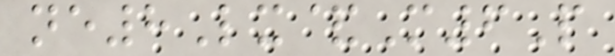ne8Lx&M6P
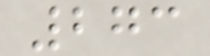273
